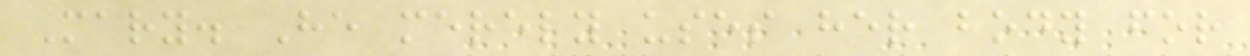Mary. He merely uses her body for
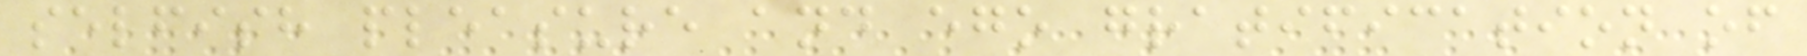selfish pleasure and ego gratification of
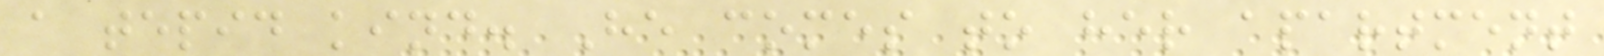a tepid kind. He comes to her apartment
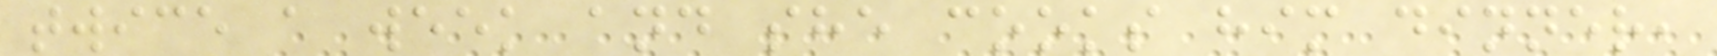twice a week and she cooks him dinner,
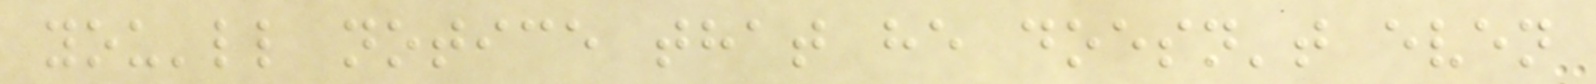you'll notice that he doesn't even
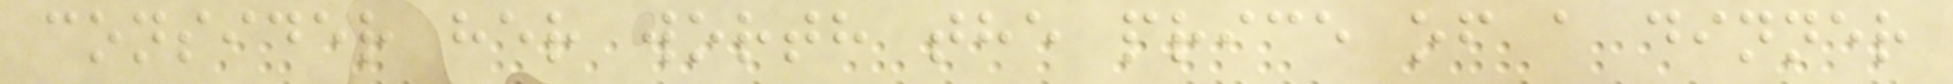consider her worth the price of a dinner
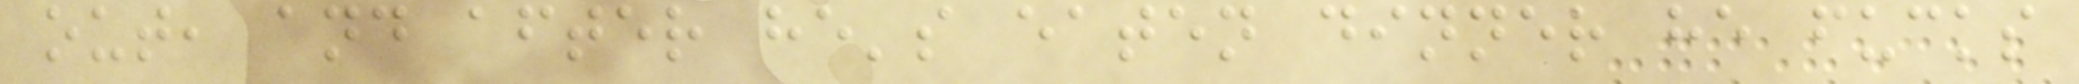out, and after he's eaten dinner he fucks
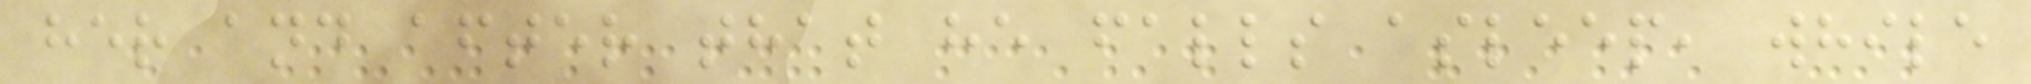her and after that he falls asleep, while
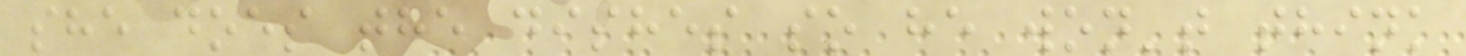she does the dishes so he won't think
